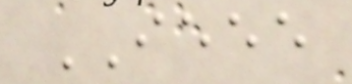IEEE
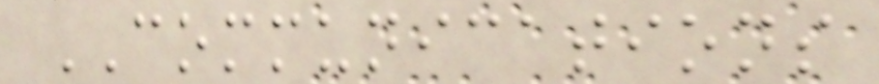COMMUNICATIONS
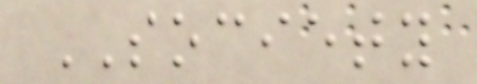SOCIETY
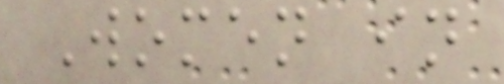Women in
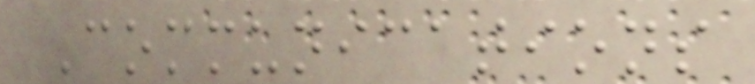Communications
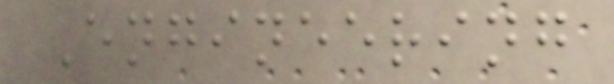Engineering
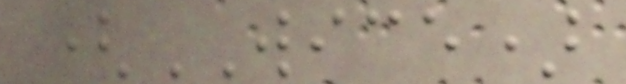(WICE)
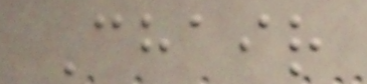Chair
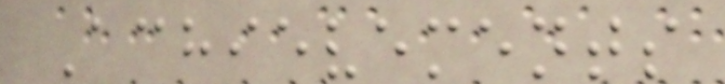Achievements
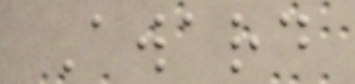Award
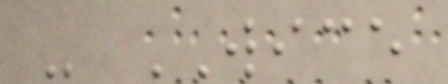- WICE
